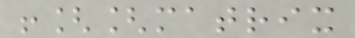![[matrix
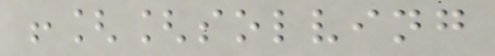![[solving
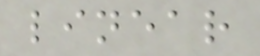linear
